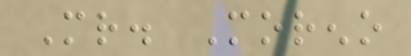Mr. Moreno
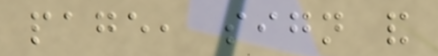page, sign and
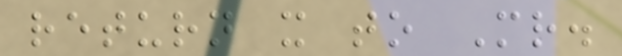return it to Mr.
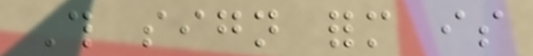This sign form is
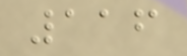116
